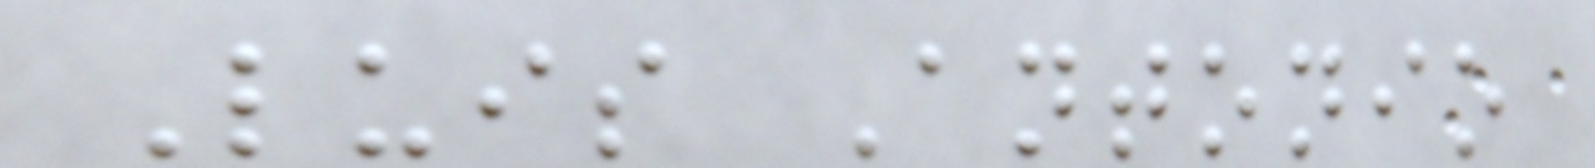Luis Antonio
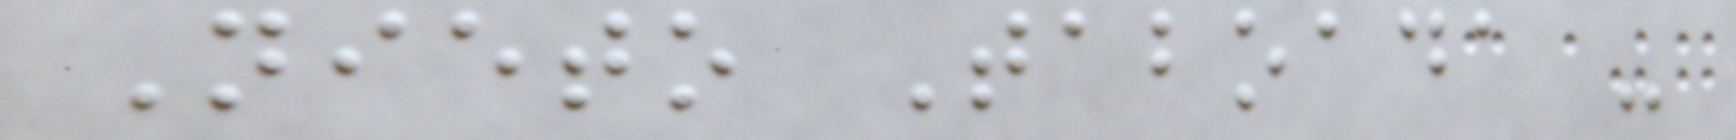Nieto Taboada -
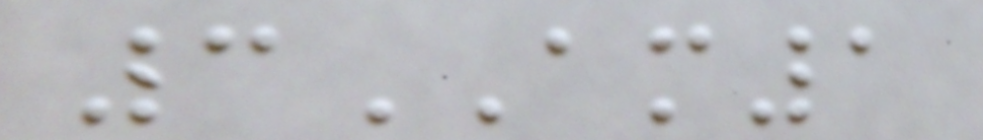3AM1
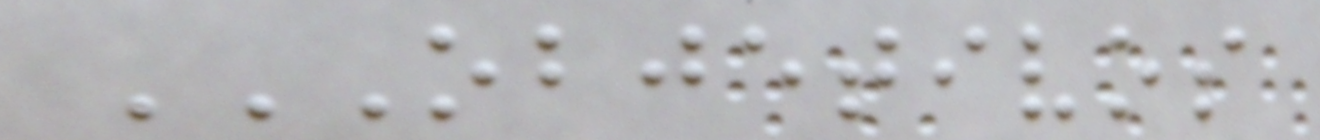OBJETIVOS
